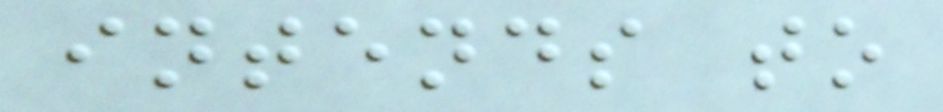intends to
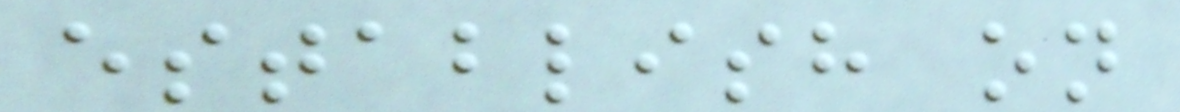establish on
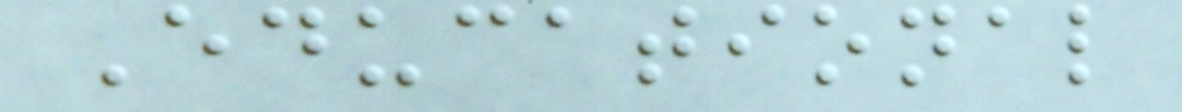Educational
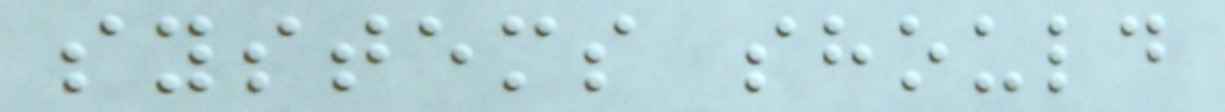systems should
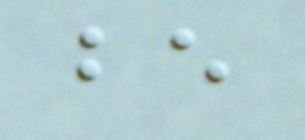be
